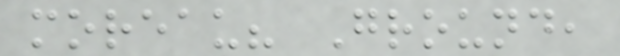moreau? Ground,
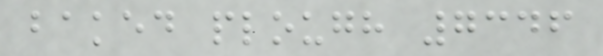baked plough 7346
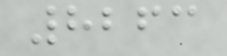8263
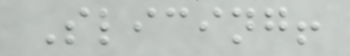Slicing!
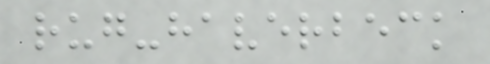rug-haverbeck
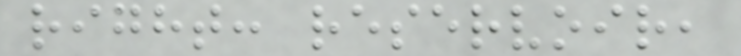right: reservoir,
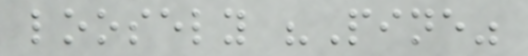loosely "Pine"
